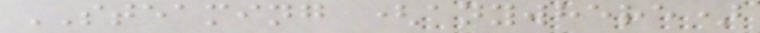STEAMING (anywhere)
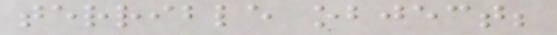terrible object;
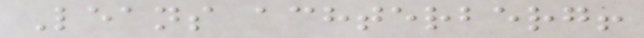Leans achterberg!
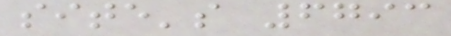site's 6793
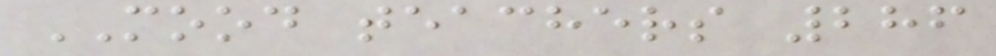MOOD teachers 286
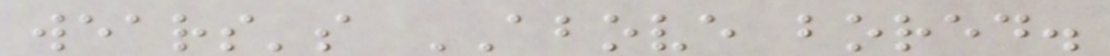wears's ABOVE bored.
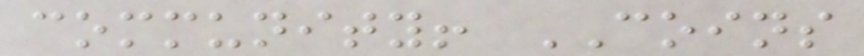community! COINS
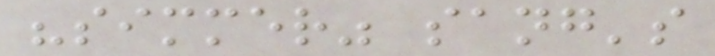"simmer" sang's
